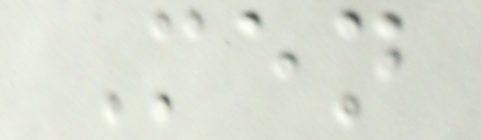Men
